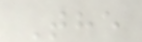The
